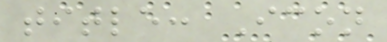title: Icon
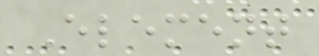Element
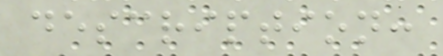description:
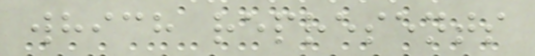which represents
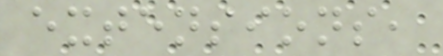extensions,
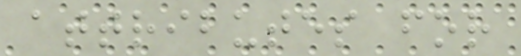attributes for
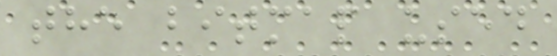the bitmap used
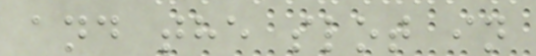and the slot in
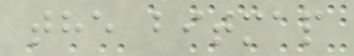the bitmap
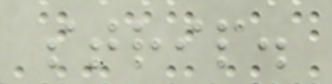strip.
